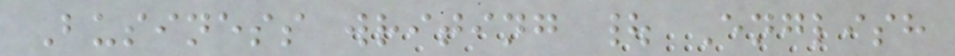Business writing | English
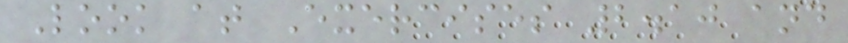Look at Exercises 2.10 and
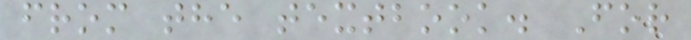from the textbook. For
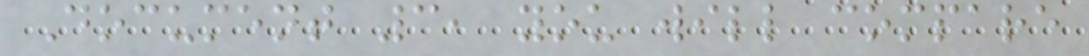Document 3, you will compare
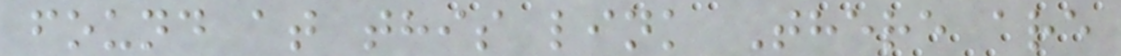found at this link There are
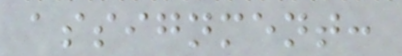assignment:
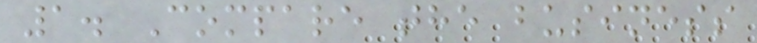1. Compare the business
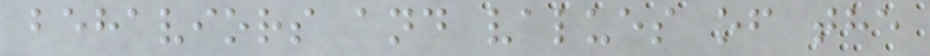behaviors and values of the
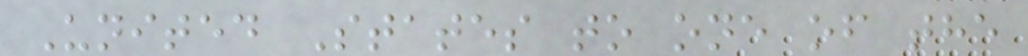United States to one of the
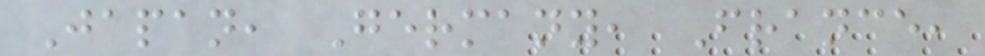Japan, Germany, France,
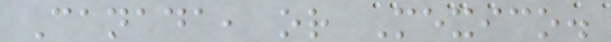Canada, or Mexico.
